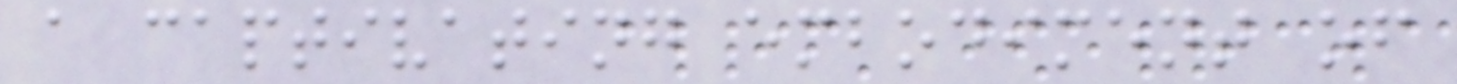a captivating embodiment of
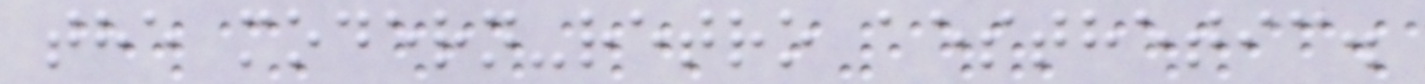the modern-retro aesthetic.
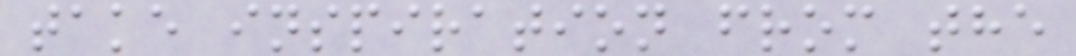take inspiration from the
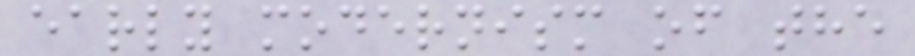early modernism of the
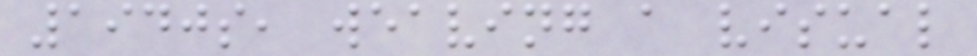1940s, weaving a visual
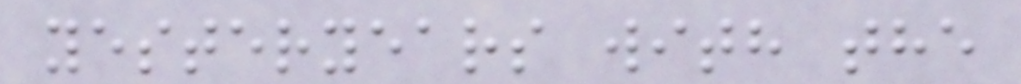yesteryears with the
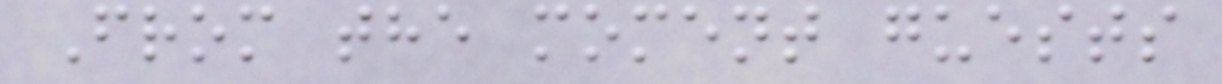From the moment guests
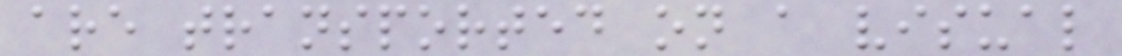are transported on a visual
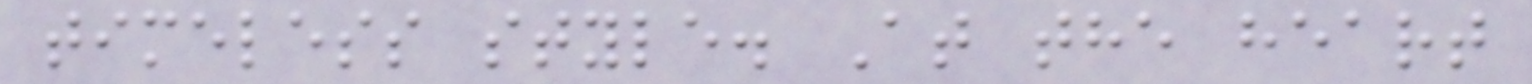timeless style. At the heart
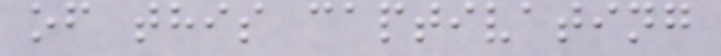of this captivating
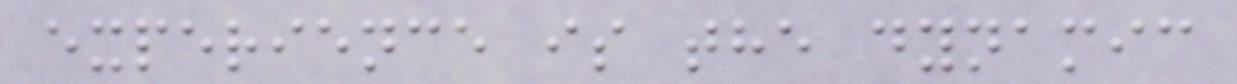experience is the dynamic
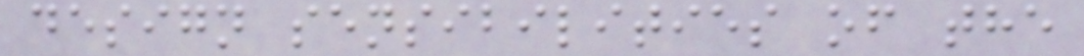design sensibilities of the
